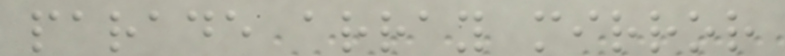parade array mirror
